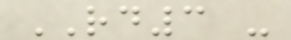RD3 -
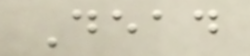Dead
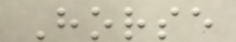Horse
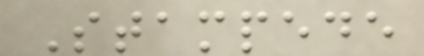Stampede
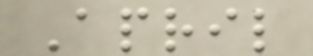April
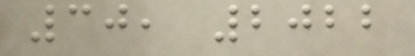30, 2022
